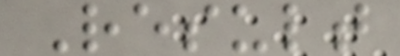Result
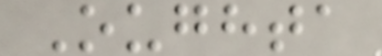Oughta
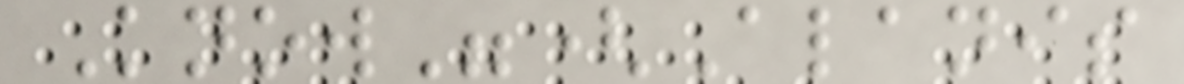Know"(Alanis
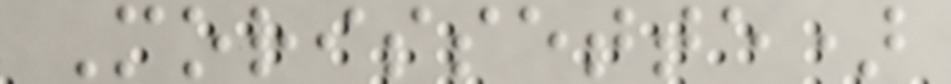Morissette)
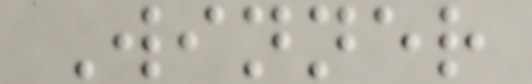Winner
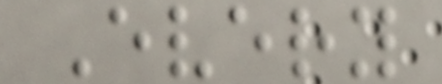Every
